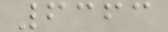6363
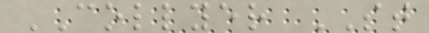COLLYER ST
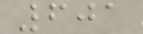601
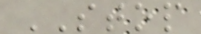STOP
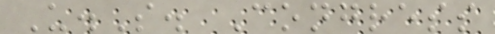U.S. Congress
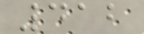412
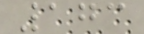173
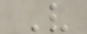V
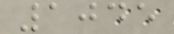1045
